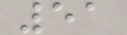51
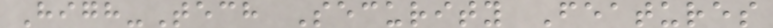High-Tech Security Features
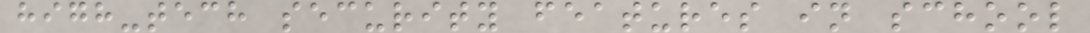high-tech security features in school
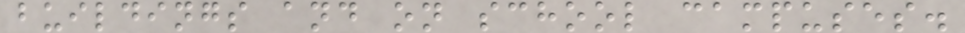buildings and on school campuses.
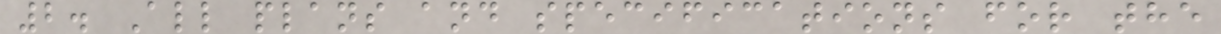2. All plans and specifications for the
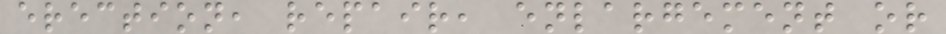erection, repair, enlargement or
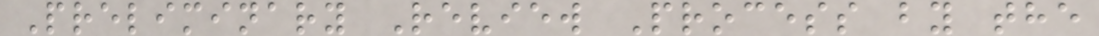Preliminary Review Process by the
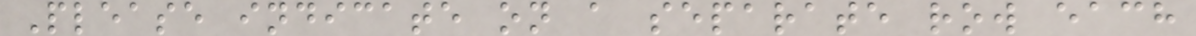Please indicate on a separate row each
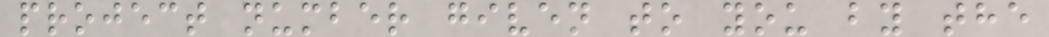project number given to you by the
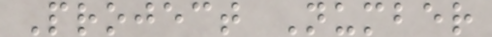Project Number
